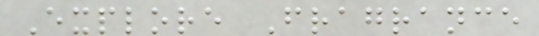Explore Fragrance
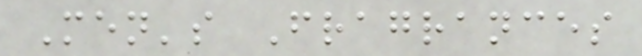Men's Fragrances
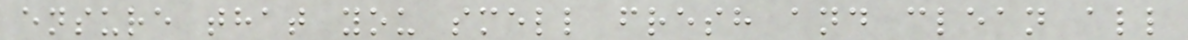ensure that you smell fresh and clean all
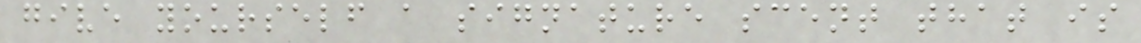give yourself a signature scent that is
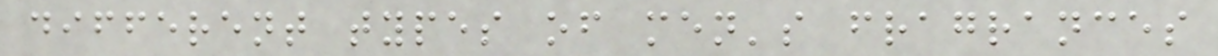different types of men's fragrances
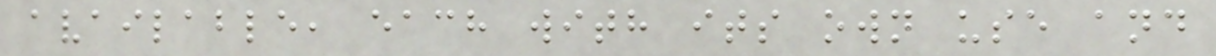available, each with its own use and
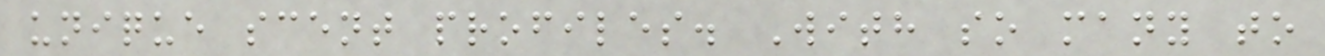unique scent profiles. With so many to
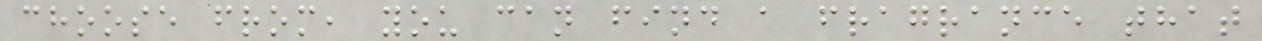choose from, you can find a fragrance that
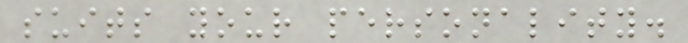suits your personality.
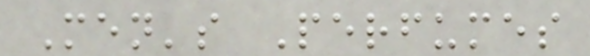Men's Perfumes
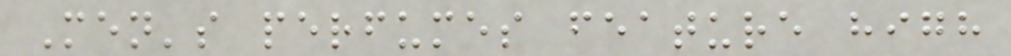Men's perfumes feature high
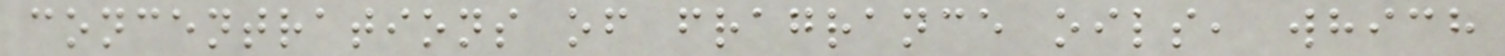concentrations of fragrance oils, which
